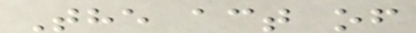The act of
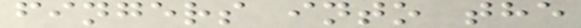fingers into the
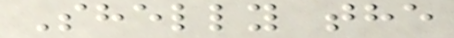Shelly the
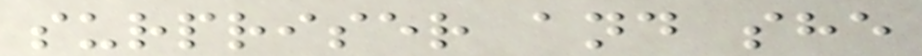surpriser and she
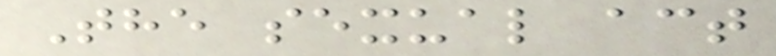The sexual act
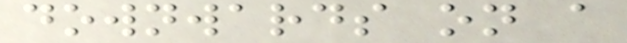downwards on a
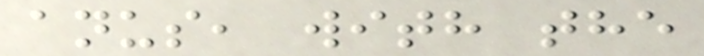anus, with the
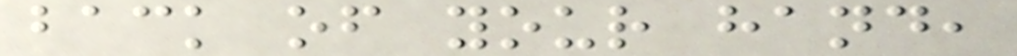back of your hand,
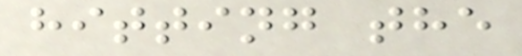hitting the
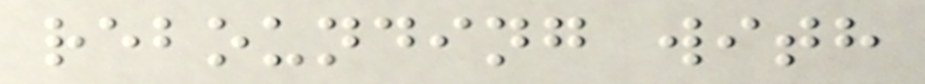rebounding with
